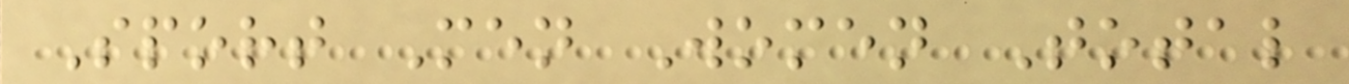Sport Men Women Total
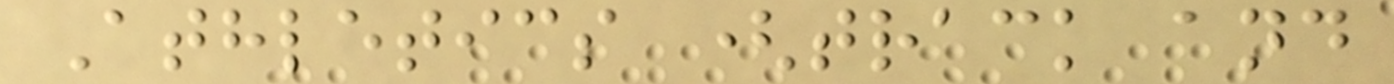Athletics (track and
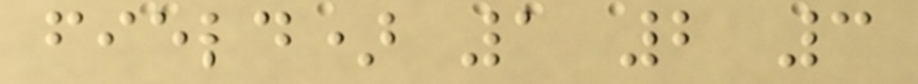field) 1 2 3
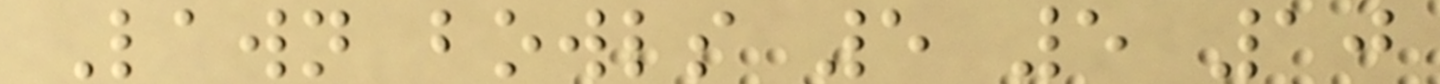Lawn bowls 5 5 10
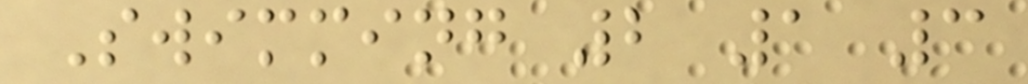Swimming 2 1 3
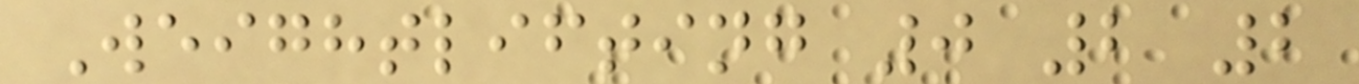Weightlifting 0 2 2
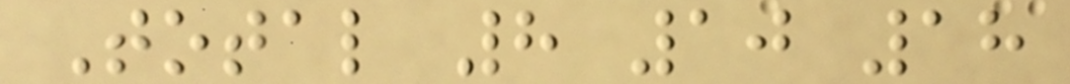Total 8 10 18
